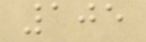105
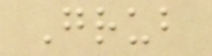Grub
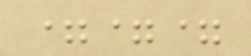===
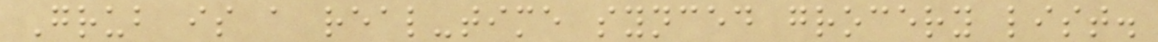Grub is a real-time synced grocery list.
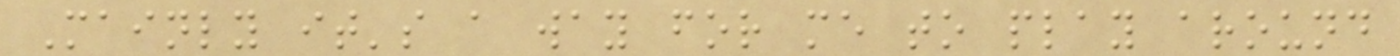Mainly it's a way for me to play around
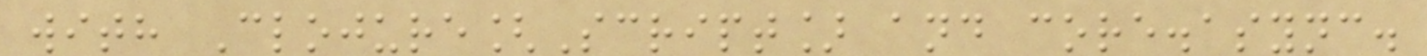with Clojure[Script] and core.async.
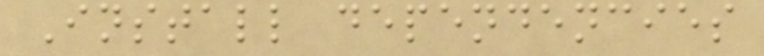Install dependencies
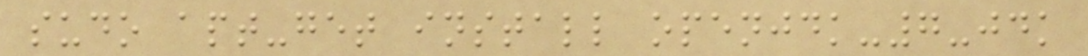sudo apt-get install openjdk-7-jdk
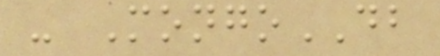- MongoDB
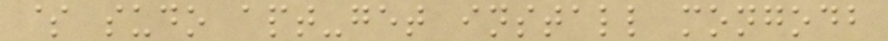$ sudo apt-get install mongodb
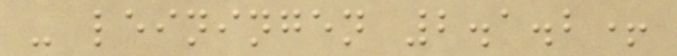- leiningen 2.1.2+
